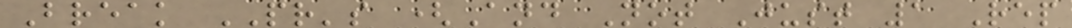Break PR's (And Not Just 1 Rep
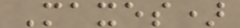Maxes)
